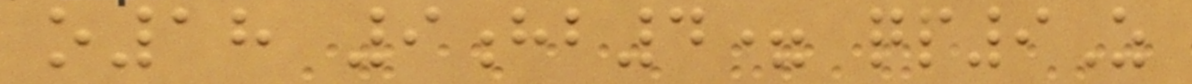o18 9hb4= qp9Z
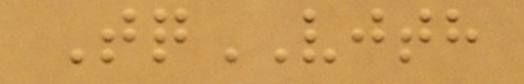TqVJTH
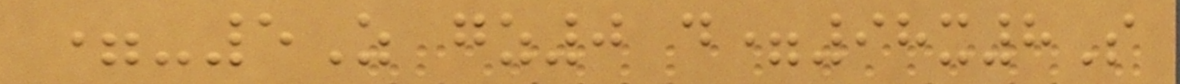=-5Z gz0 d=98x8S
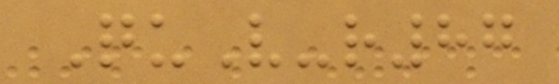QuV-r87
